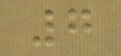7
